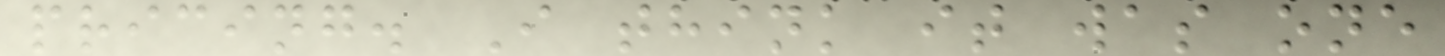pricing. I think it was one
